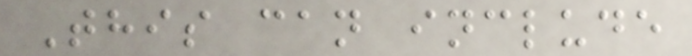This can include
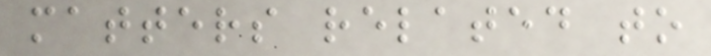matters related to
